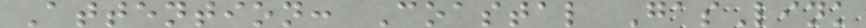Attention: Coastal GasLink
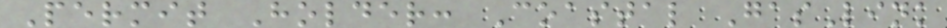Permit Holder: Coastal GasLink
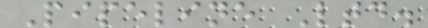Pipeline Ltd.
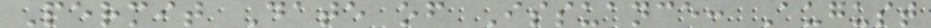Permit Date of Issuance: August
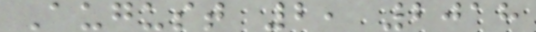August 2, 2018
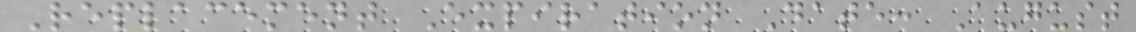Replacement Expiration Date: August
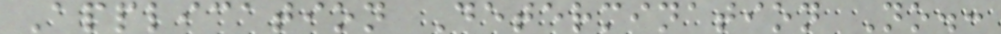Application Determination No.:
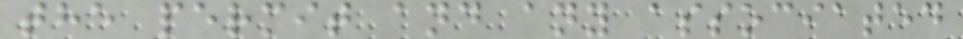the permit and any associated
